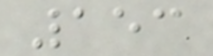153
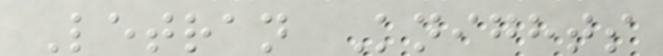Letran Knights
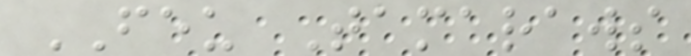FEU Tamaraws
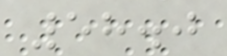58.0
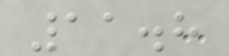11.8
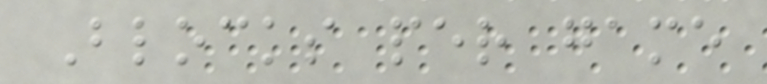Blocks per game
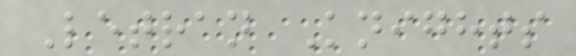Letran Knights
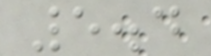5.4
